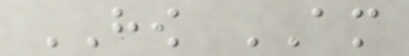HOW AM
